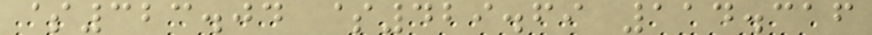$323.04 $429.69 114.316
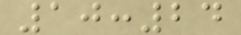10:24
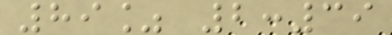89% 2:39
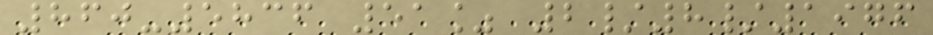860-5836 51% 2/8/1976
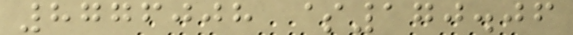8776008 $170.06
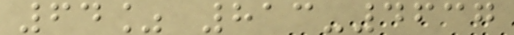64% 813-4637
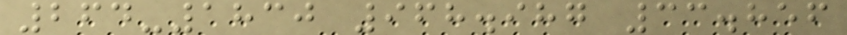264-1830 968.987 33.856
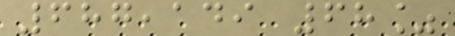687,149 68%
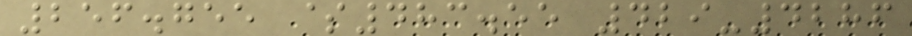256.755 $483.55 429-4286
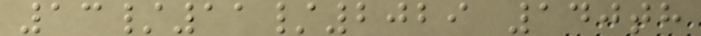13/11/2029 140th
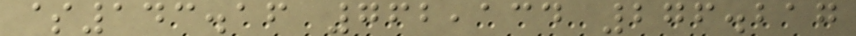$143.16 762,134 276.217
